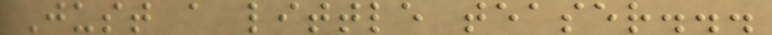Just a little teaser...
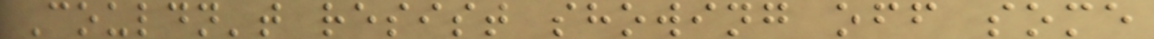Couldn't resist showing off some
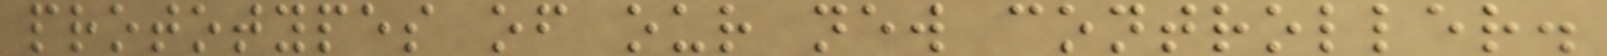prototypes of our new controller.
